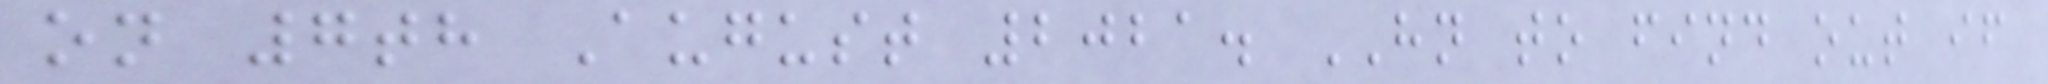on 7th August 2021. HN to find out if
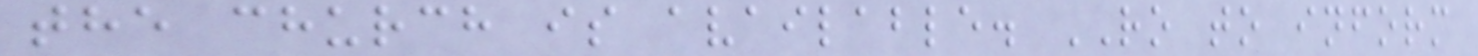the church is available. RO to inform
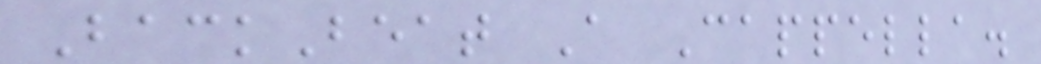BackBeat A Cappella.
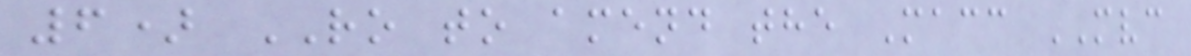6) RO to amend the Macc MVC
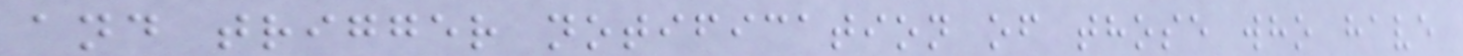and trigger notification of those who have
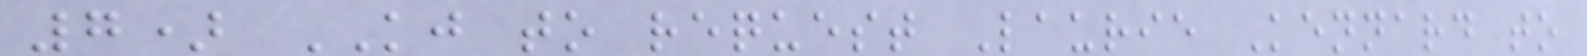7) KJ to request Laurie Kennard to
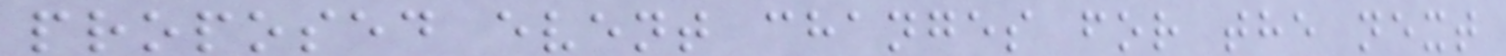proposed event changes for the next
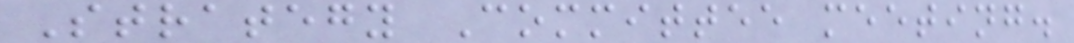Strategy Committee meeting.
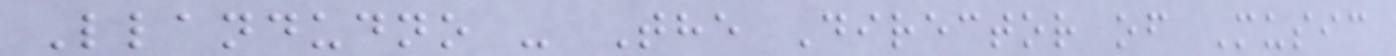Llandudno - The Director of Music
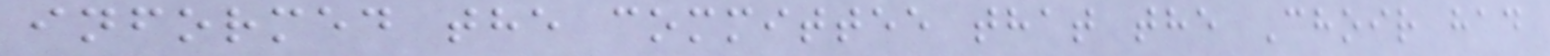informed the committee that the Choir had
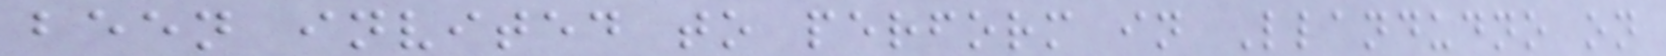been invited to perform in Llandudno on
